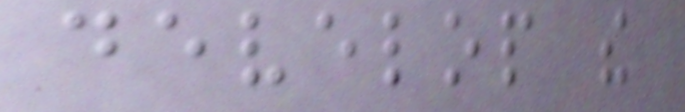develop the
